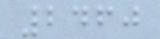2460
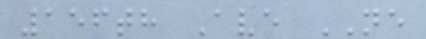156th Ave NE
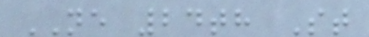NE 24th St
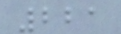221
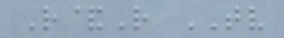R&R TV
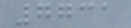7731
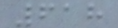618
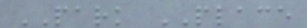PARK PLACE
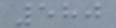580
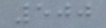500
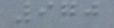970
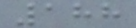188
